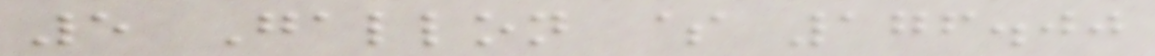5 Gallon $ 176.00
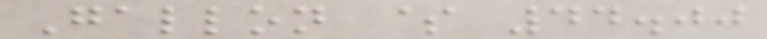Gallon $ 44.00
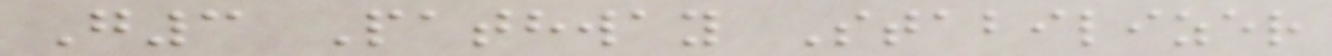G3 Pathway Stabilizer
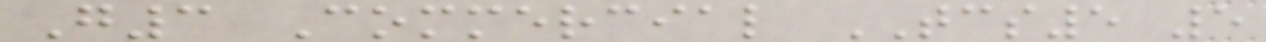G3 Commercial TCS5 5
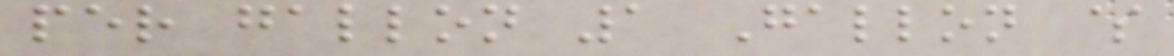per gallon 1 Gallon $
